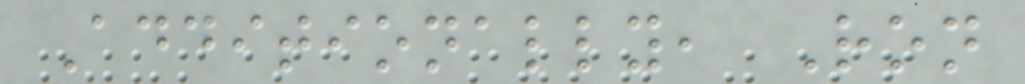Additionally, Ron
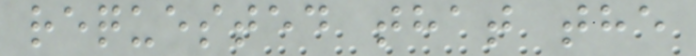requested that the
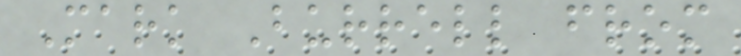Mark Burrell from
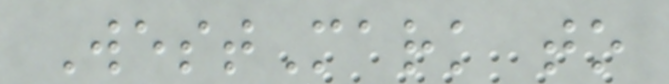WestMark to
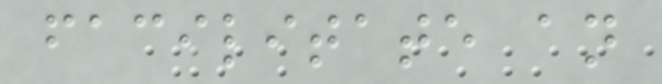facilitate an
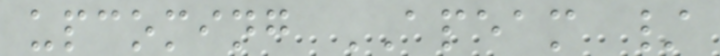upcoming APEAM /
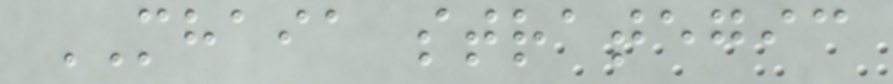MHAIA strategic
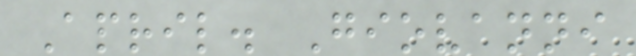April. Giovanni
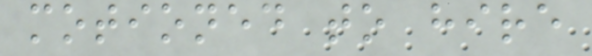motioned to hire
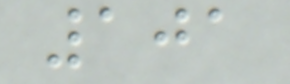101
